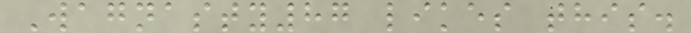Wagnasty87 likes this.
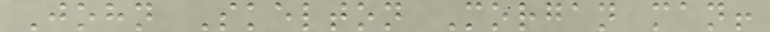John Skelton Morgan man!
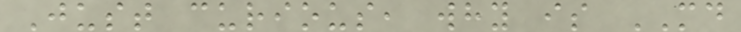Just curious, why is MD
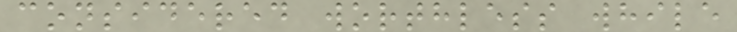considered worthless while
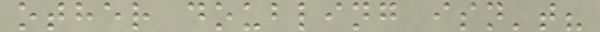other doubling isn't?
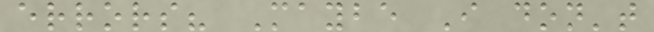errors? Maybe I don't
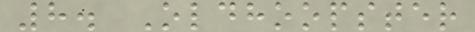8. Oldhoopster
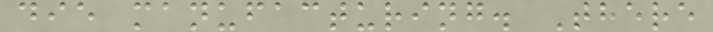die manufacturing. There
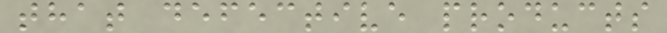that defective products
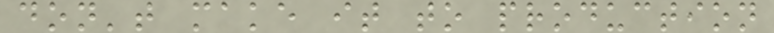don't make it to production
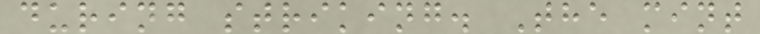during striking. The mint
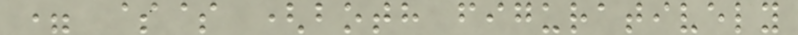= $$ (both figuratively
